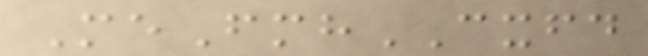MeFmhCXFD
